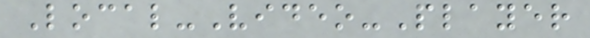Local-Video-Player
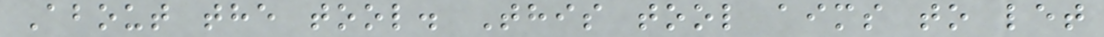About the tool. This tool aims to let
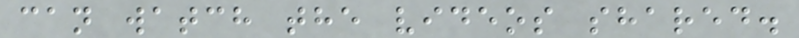can watch the videos shared.
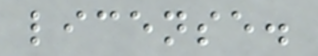license.
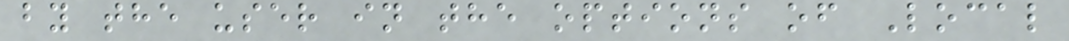by the user in the options of Local
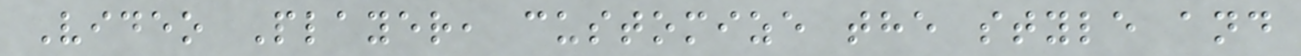Video Player, customize the style and
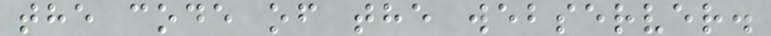the code of the webserver.
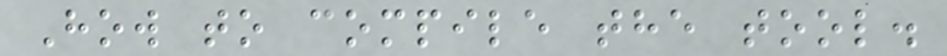How to compile the tool.
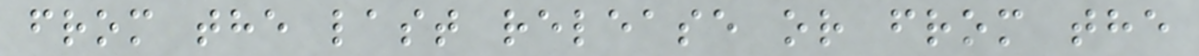from the last release or from the
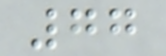77
